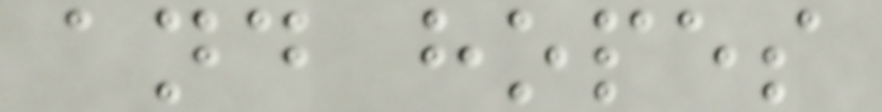and hopes
